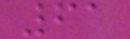61
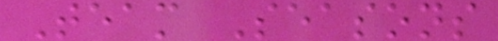Team Seasons
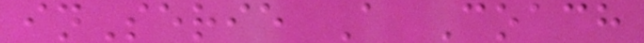inSerie A Coach
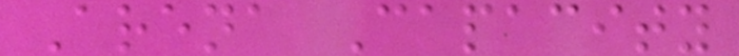Arena Capacity
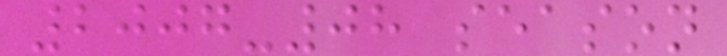2007-08 season
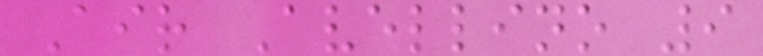Air Avellino 9
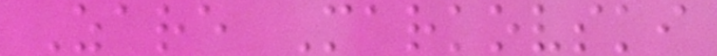Zare Markovski
